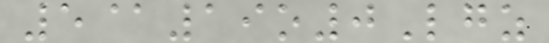5@19o0Lgz
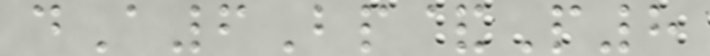dA6Bp&P8
